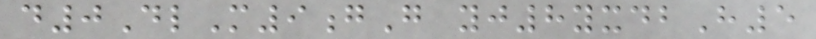d0DlM9gG yj8yxdbH5
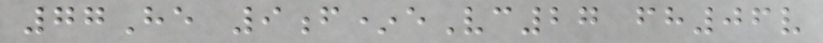77He 9f*eVc27 fh06v
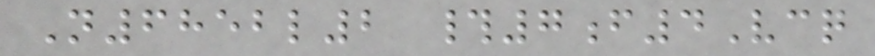N6852l2 #7f4Vcq
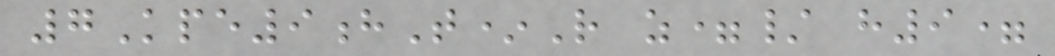7Kpe9hT*R z=/ h9=
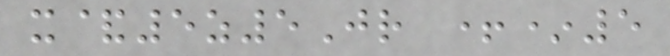x&5z5Jr +*5
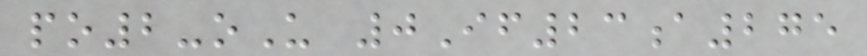po2-oU 0If23a275
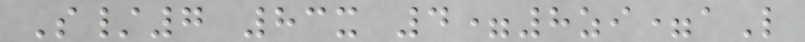S/7 83x 4=8zi=aL
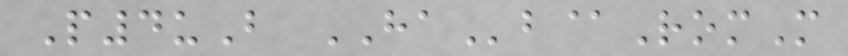P4uB HAb@RomM
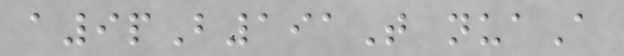a9pB191T nuaA
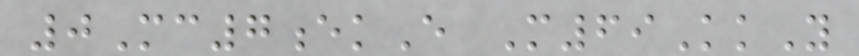0Mc7ekE M69KkY
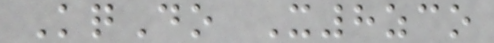KqDo X8zco
